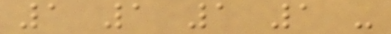1 1 1 1 -
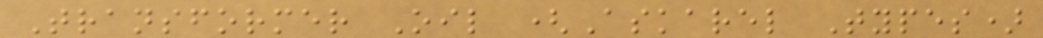Transformer Oil (Askarel Types)
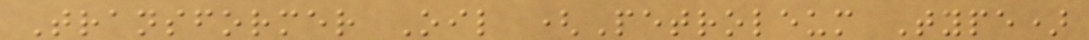Transformer Oil (Petroleum Type)
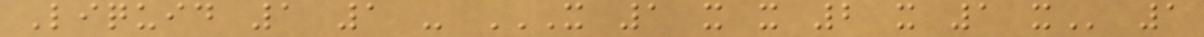Liquid 1 1 - X 1 X X 2 X 1 X 1
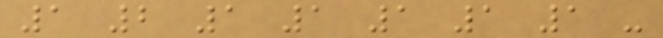1 2 1 1 1 1 1 -
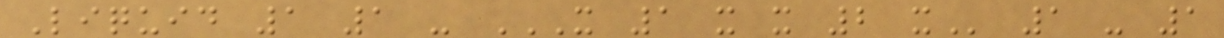Liquid 1 1 - X 1 X X 2 X 1 - 1
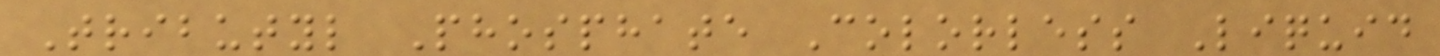Tributyl Phosphate Colorless Liquid
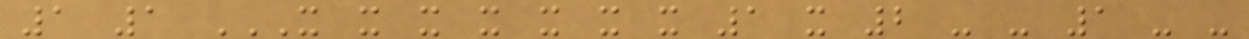1 1 X X X X X X X 1 X 2 - - 1 - -
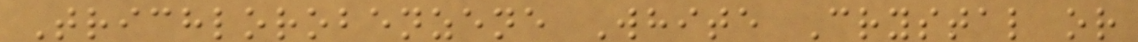Trichlorobenzene White Crystal or
